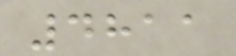4811
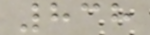838
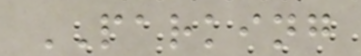PARKING
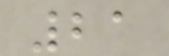21
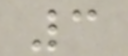3
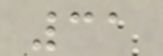31
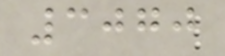3070
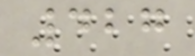427
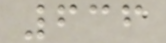636
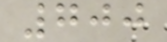700
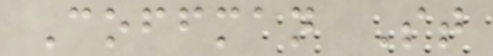Coffman St
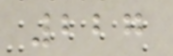227
